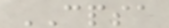CPSA
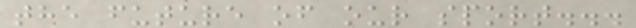the future of our sport...
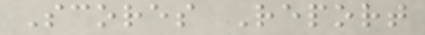Scores Report
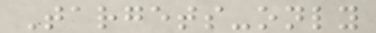Targets-only
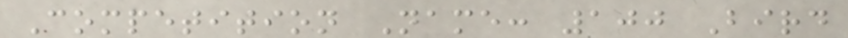Competition Name: 100 Bird
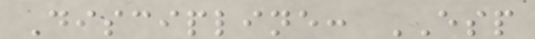Discipline: ESP
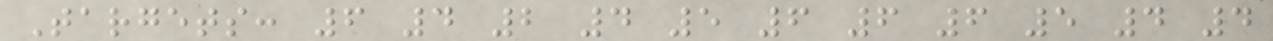Targets: 6 4 2 4 5 6 6 6 5 4 4
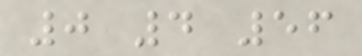0 4 56
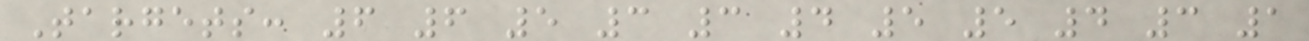Targets: 6 6 5 3 3 4 5 5 4 3 1
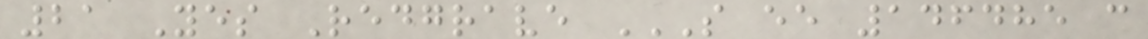21 Yes Redgrave S EE 146485 C
